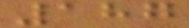187
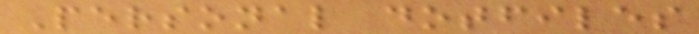Personal dotfiles
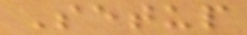Setup
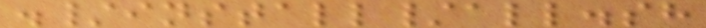./install/all.sh
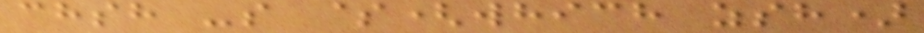chsh -s $(which zsh)
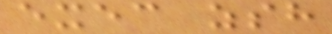exec zsh
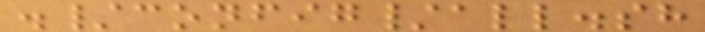./config/all.sh
